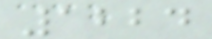1224
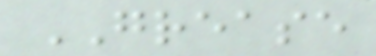GREASE
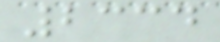2334
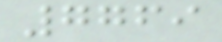7769
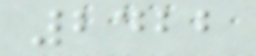2422
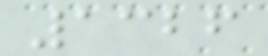1326
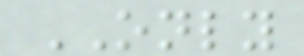ONLY
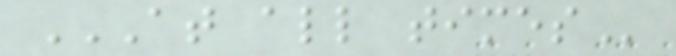AT ALL TIMES
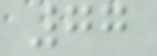77
